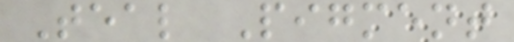Teal Pigment
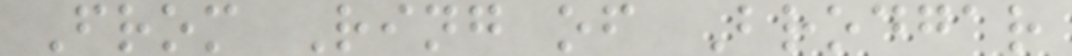From Ring of Brodgar
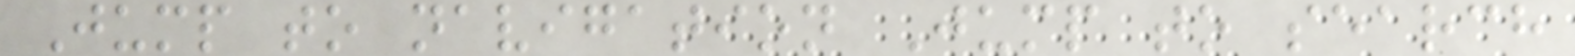Jump to navigation Jump to search
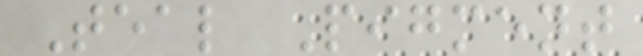Teal Pigment
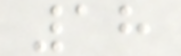18
